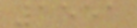1551
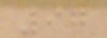97
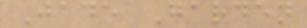Jade Garden
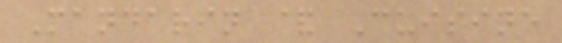Mandarin & Cuisine
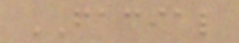FACIAL
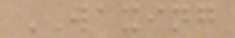WAXING
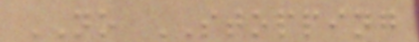NO STOPPING
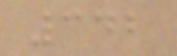342
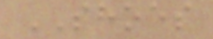SHOES
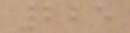225
